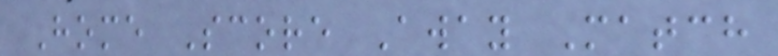Home Score Away Match
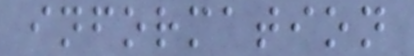information
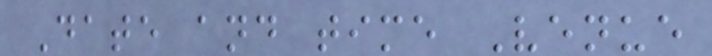Date and time Venue
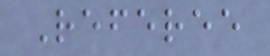Referee
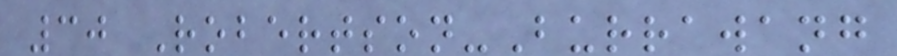30 Robertson-Burrawang
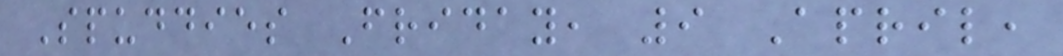Spuddies Friday, 9 April,
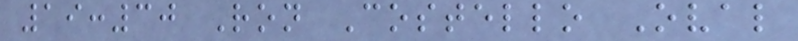19:30 Ron Costello Oval
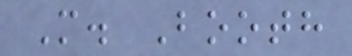M. Booth
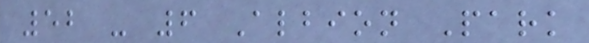52 - 6 Albion Park
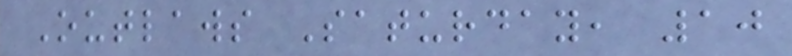Outlaws Saturday, 10
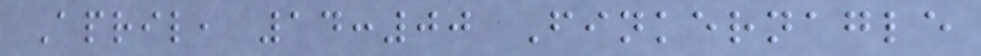April, 14:00 Finkernagle
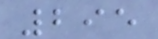295
